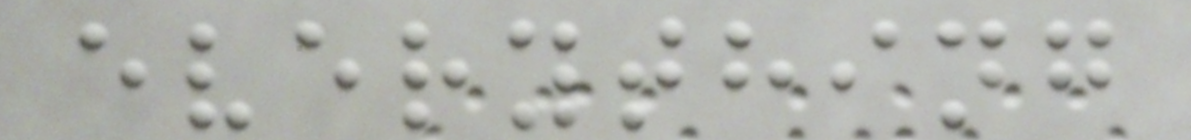everything
